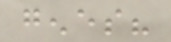genes?
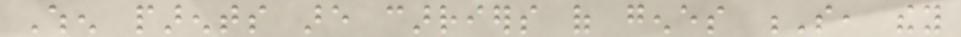When parents are carriers of genes S, they
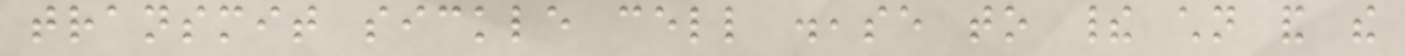transmit sickle cell disease to their children and the
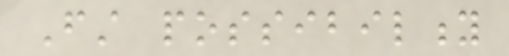First possibility
